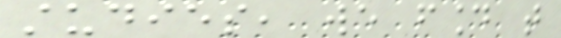studies, we found that
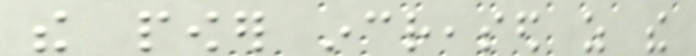the power increased as the
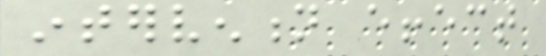intervention effect
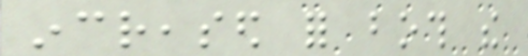increased for both the
